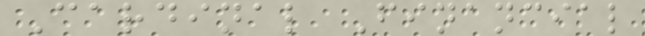Cardinal Financial
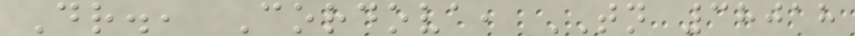Dr., Cordova, TN 38018
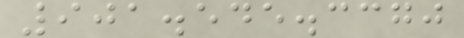901.545.3370
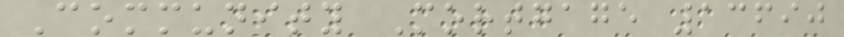Community Mortgage 13690
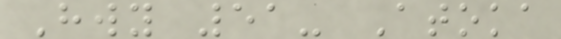Hwy 51- Atoka
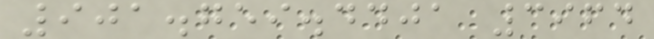901.759.4401 3964
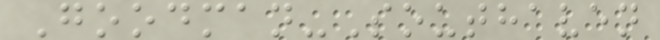Goodman-Southaven
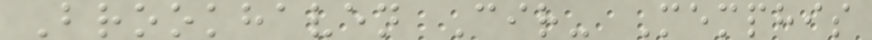Brookhaven Cir- Memphis
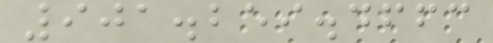901.259.4663
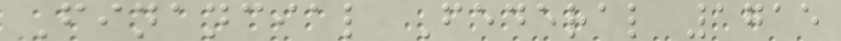Financial Federal 1715
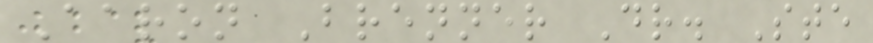Aaron Brenner Dr. Ste
